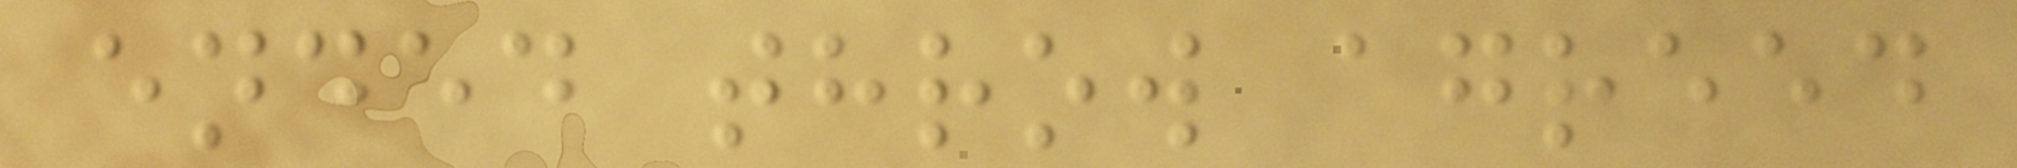ended throw agreed
